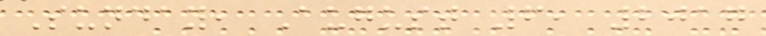Sunday, August 6, 2017
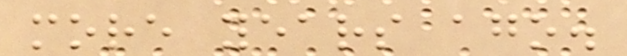more years ago.
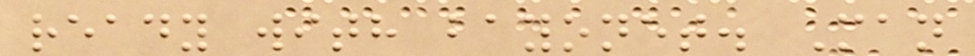ready with bayonet. Man
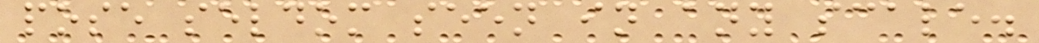pose seldom seen in any scale.
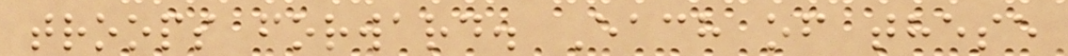troops forward. Each of these
